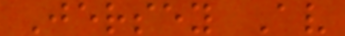Jersey Av
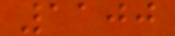1100
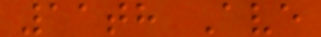11th Ave
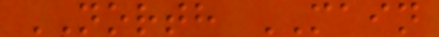NORTH MAIN
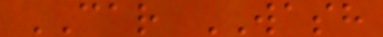CAR WASH
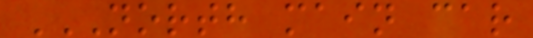NORTH MAIN CAR
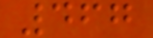467
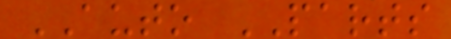AUTO PARTS
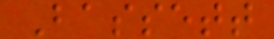Bassett
